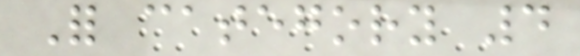For category 4
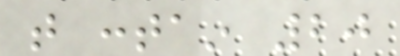that contain 20
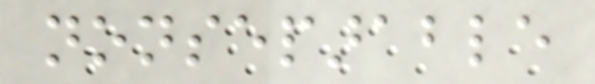nonseparable
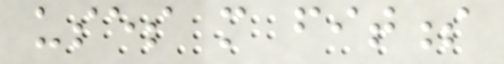uses more fitness
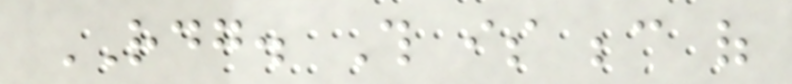RDG. This is because of
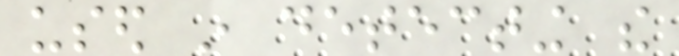used in detecting the
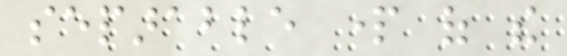separable part of the
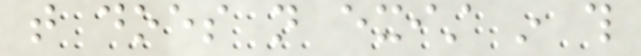that does not exist in this
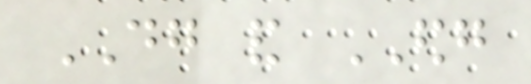DG and EDG
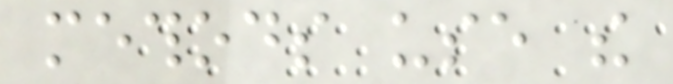methods use the
